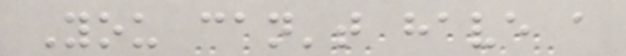You can't have a
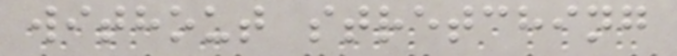without stretching
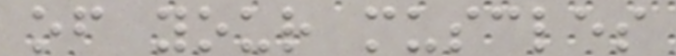of your muscles
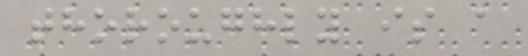thoroughly is a
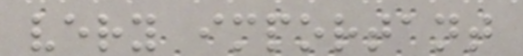very important
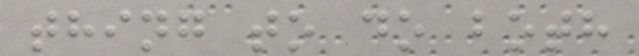thing to do both
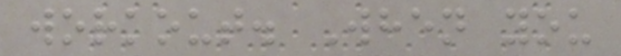workout. When you
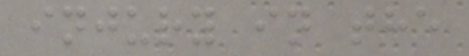injury in the
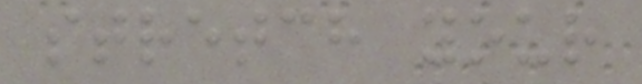stretch your
